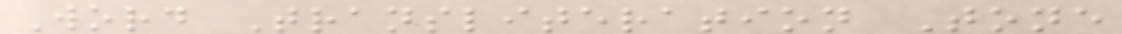Word Transliteration Tone
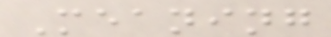Meaning
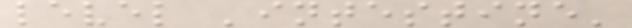level 'intestine'
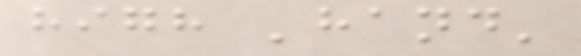high 'hand'
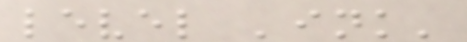level 'ink'
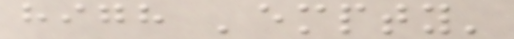high 'empty'
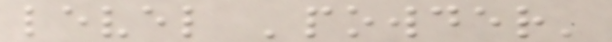level 'powder'
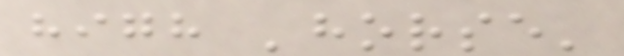high 'horse'
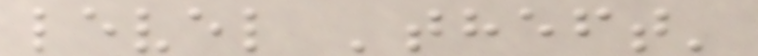level 'theft'
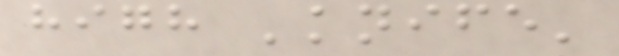high 'knife'
